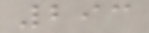293
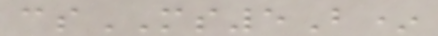csMS5B*
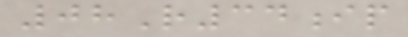08R34ip
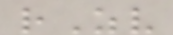rZv
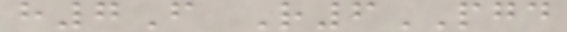h7F R6PGD
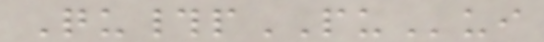Qu#pPUui
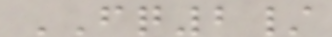FQ2/
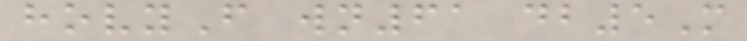hovyF wn61 db5M
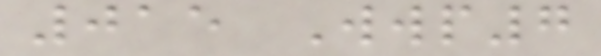015 Wwp7
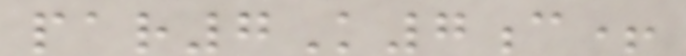par7K7c+
